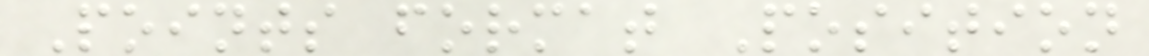Points format Position
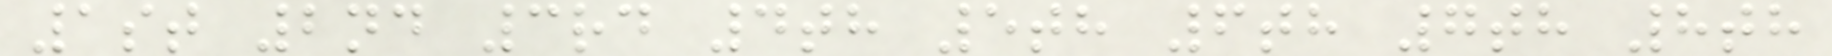1st 2nd 3rd 4th 5th 6th 7th 8th
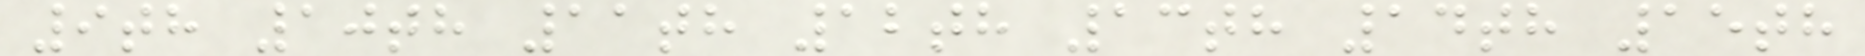9th 10th 11th 12th 13th 14th 15th
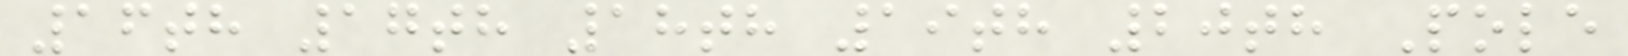16th 17th 18th 19th 20th Pole
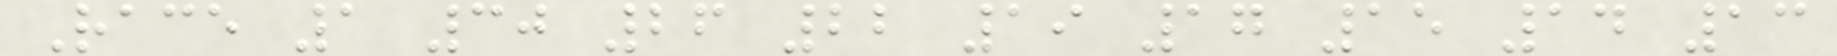Race 1 30 26 22 19 17 15 14 13
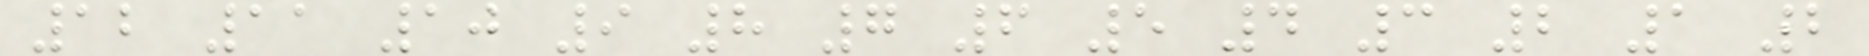12 11 10 9 8 7 6 5 4 3 2 1 2
